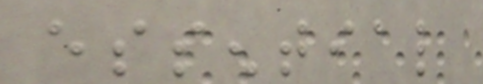essential
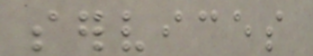services
